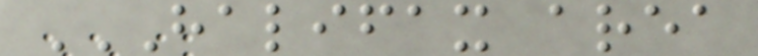HALIFAX AREA
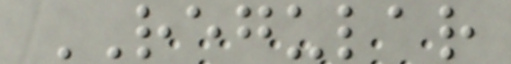REGULAR
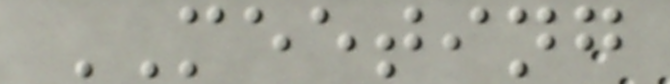MEETING
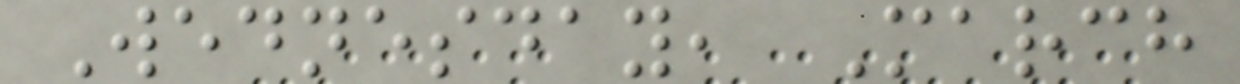Wednesday, March
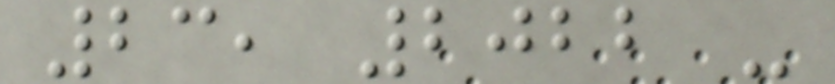23, 2022 -
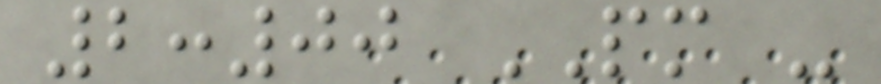2:00 PM -
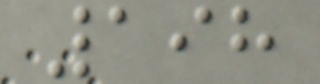198
